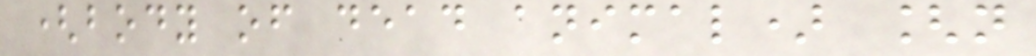(body of dead animal) [n
